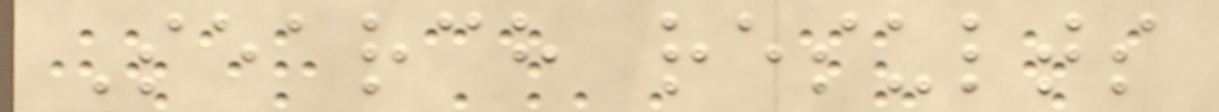Search results
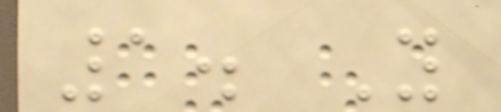1. Y
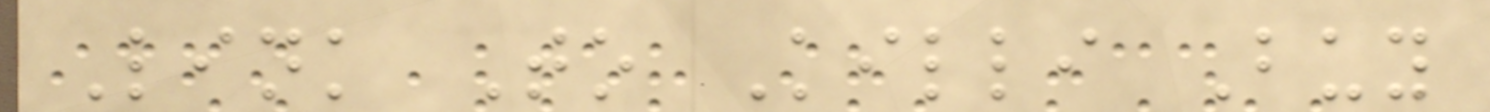Link To Killi Buy
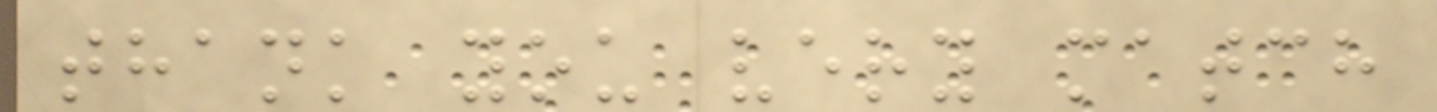thank you very match
